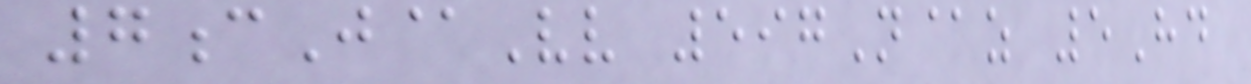7cJ@Vv 597N@z 5Hd
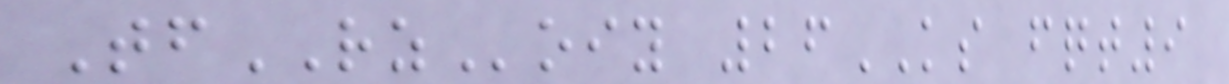TfRZoiy 26KS fqt9
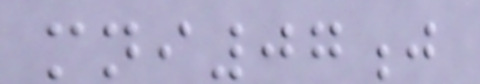mni07j
